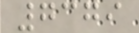7379
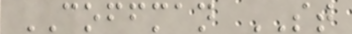COFFMAN ST
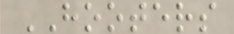HOOTERS
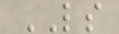LS
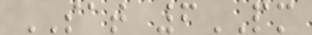SAT 6PM
